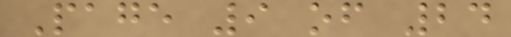Page 9 of 24
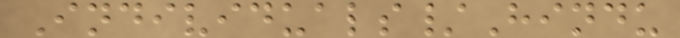Individuals/Hindu
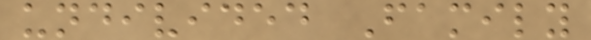undivided Family
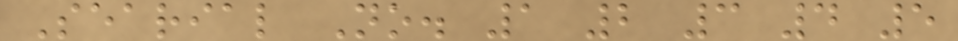Searial No. 1 2 3 4 5
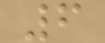6
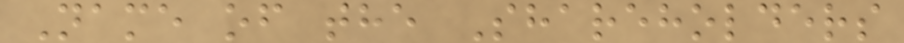Name of the Shareholders
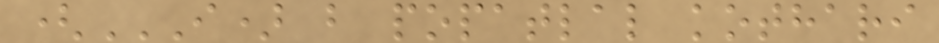(I) B POPATLAL KOTHARI
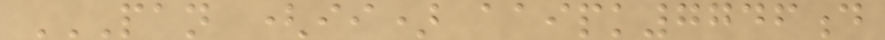PAN (II) AAIPK7746D
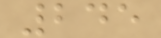245
